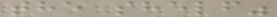the shelf"
